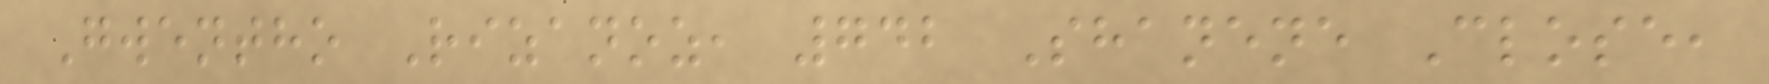Gwentho Rizanoz, 742 Shanene Close,
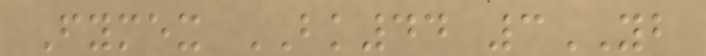Fymex BK44 3YB
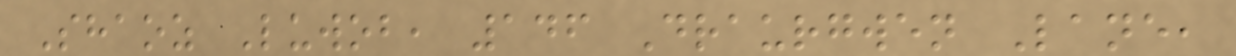Shaoz Luwob, 146 Draurgwen Lane,
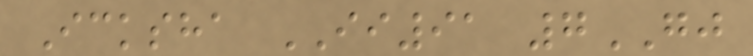Icksha II91 7GJ
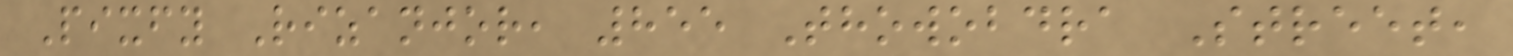Pixfy Rizanjor, 855 Thowobdra Street,
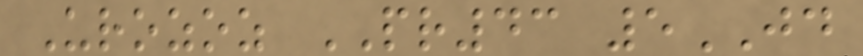Urozoz PR43 5JD
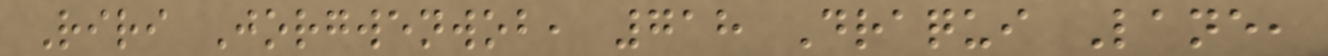Riri Jorgwenwob, 718 Draqui Lane,
